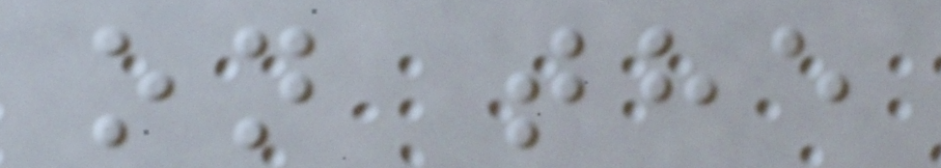on the
